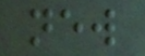new
